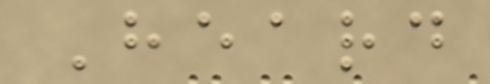Heard
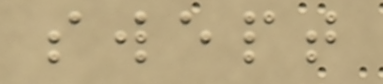swept
